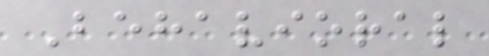Behavioral
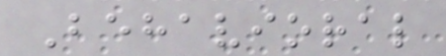Behavioral
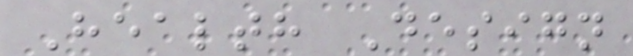Health Design
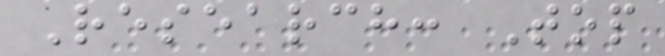Research: Top
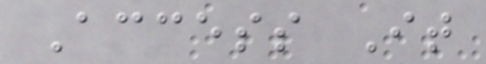Access It
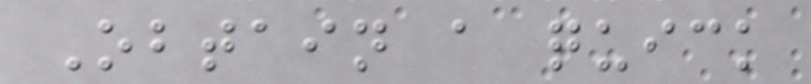Obtain a quick
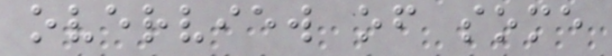overview of some
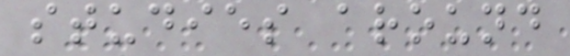studies around
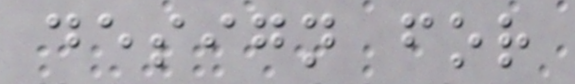design for
